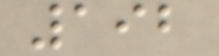192
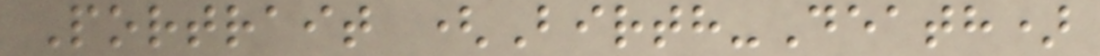Portrait (Birth-Death)
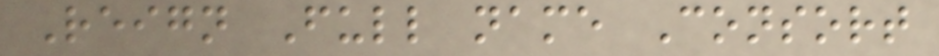Reign Full name Consort
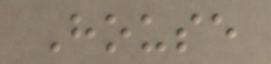House
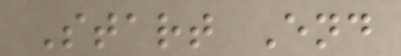Start End
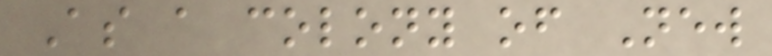As a colony of New
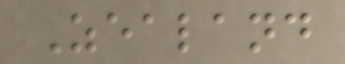Zealand
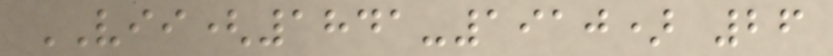VII(1841-1910) 26
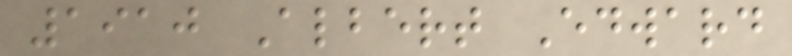1910 Albert Edward
